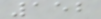152
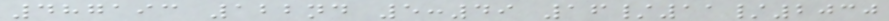487193 122nd 5:49 16/11/2030
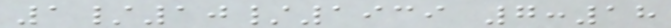1/10/1939 7:18
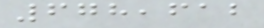678,612
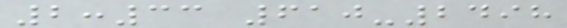2:33 610-2498
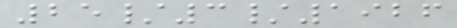25/3/1926
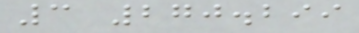3 270.299
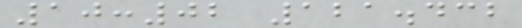10:02 121.432
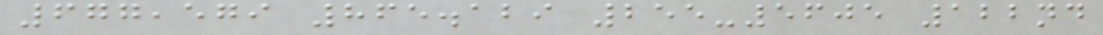677,579 865.129 255-5605 122nd
